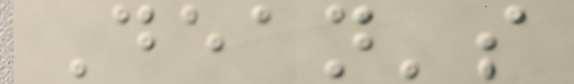Dean's
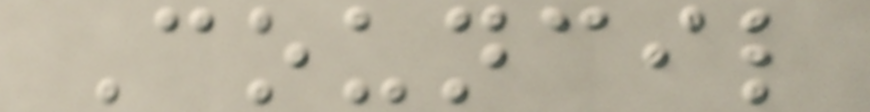Council
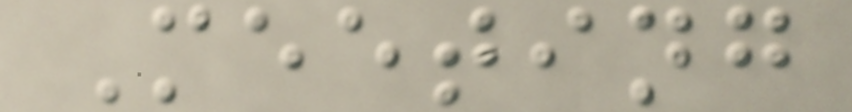Meeting
